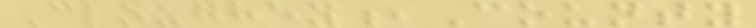Cloughey,County
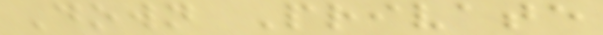Down Private
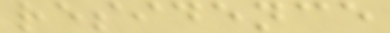residence
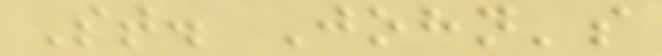St. John's
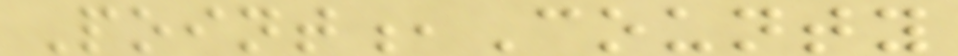Point,County
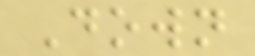Down
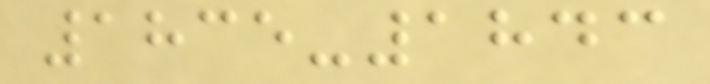1835-1843
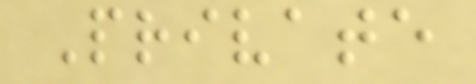Private
